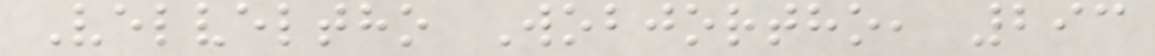Velveltho Wobjortho, 293
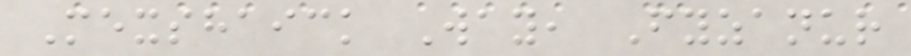Mexshaick Way, Fyzanur
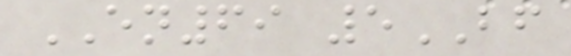EN69 5BF
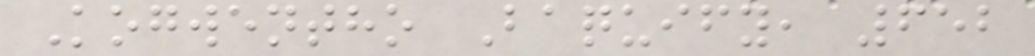Kogwentho Baquify, 652
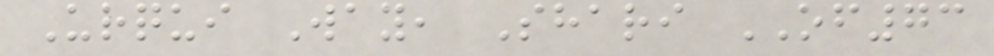Urqui Way, Shari OF73
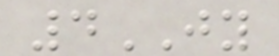4JY
